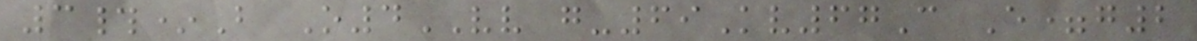3#*B O4VV g-69Kv67C E=g2
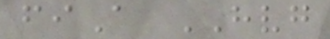fiA HVG
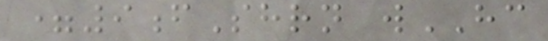=9fShrn wHC
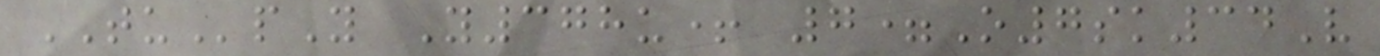TUpY Y378u+ 7=O7sk34V
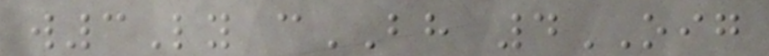w3Ly cBH 4OIG
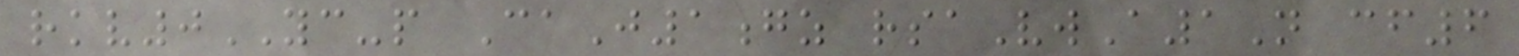rkv0YC-p CaJ1gz rsaVwA1N cf6
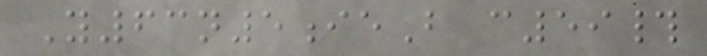Y63n5ieB c59#
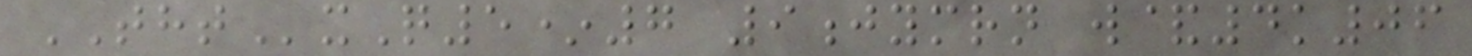THTxQ5*7 9jymrn w&4k06
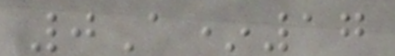0A*17
